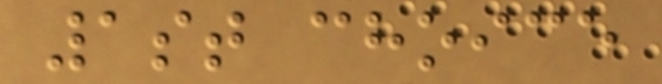1st choice
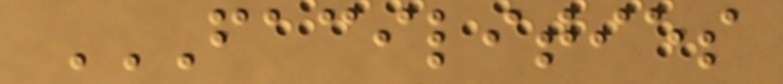FACILITIES
